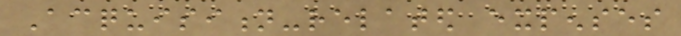Acquisition-related expenses
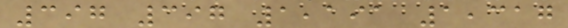397 397 1,191 1,317
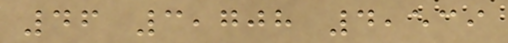46 3,708 4,539
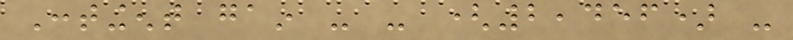Contingent gain - - (2,456) -
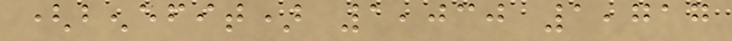(benefit) 1,030 1,717
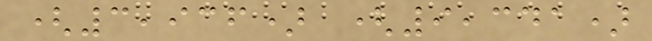(3,936) (9,341)
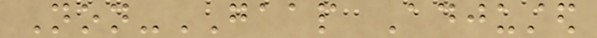Non-GAAP Adjusted
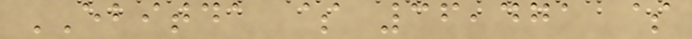EBITDA $ 36,471 $
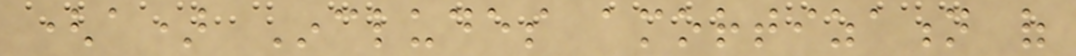(a) Includes amortization of
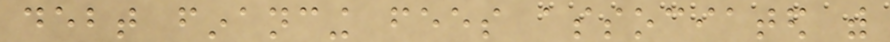debt financing fees associated with
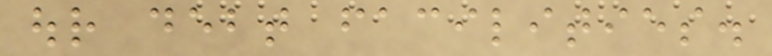our debt facilities.
